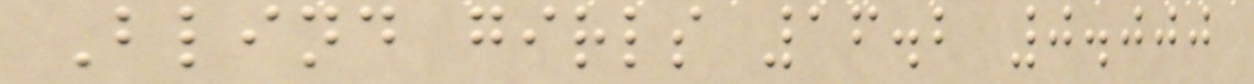Blind girls 16.2 0.000
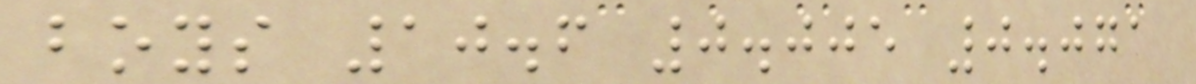boys 10.6 0.005 0.071
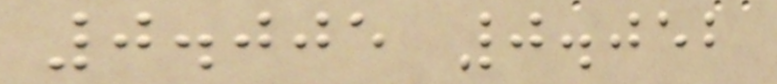0.005 0.052
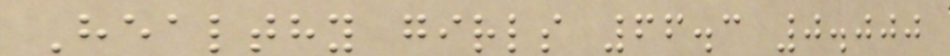Healthy girls 66.3 0.000
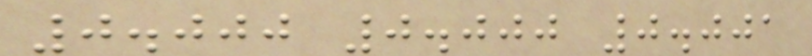0.000 0.000 0.001
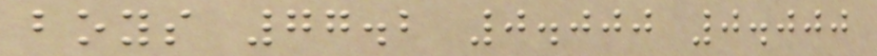boys 77.2 0.000 0.000
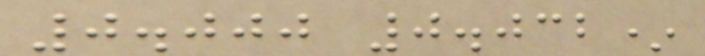0.000 0.032*
